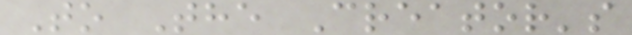To The Creator's
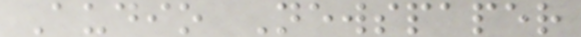Audio Newspaper
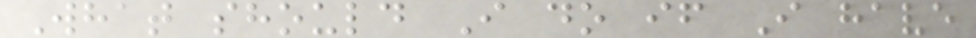What should I do if I have
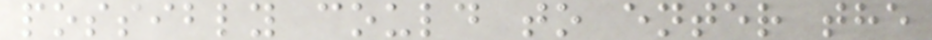possibly could to enter the
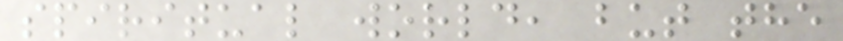spiritual world, but the
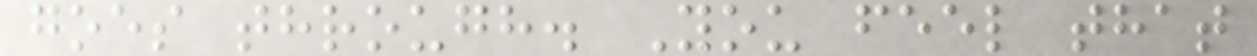goes through. You feel that
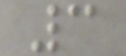3
